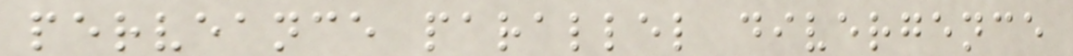perveance parallel divergence
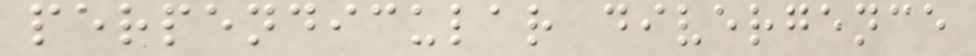perpendicular divergence
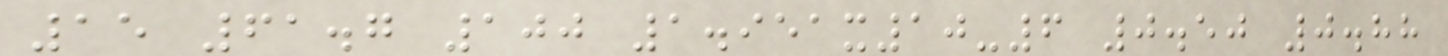15 61.7 100 1.951x10-6 0.50 0.88
